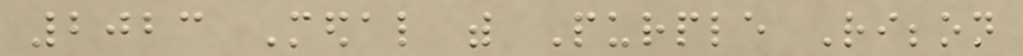2023 Medal with Purple Ribbon
